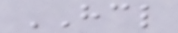HCL
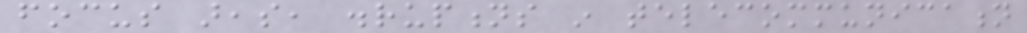focus areas, disruptions in telecommunication
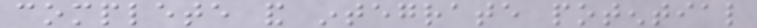complete and integrate potential
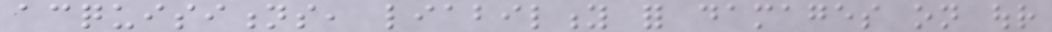acquisitions, liability for damages on our
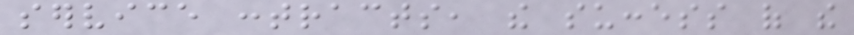service contracts, the success of the
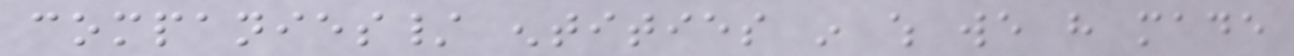companies/ entities in which we have made
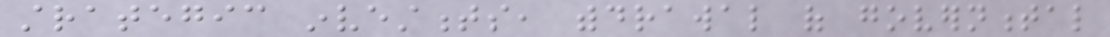strategic investments, withdrawal of governmental
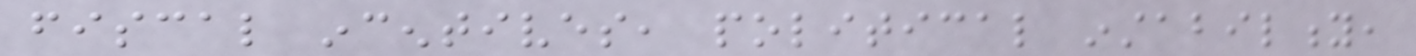fiscal incentives, political instability,
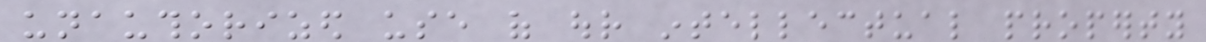unauthorized use of our intellectual property
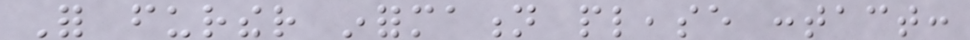For further information please contact:
